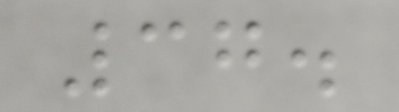37.
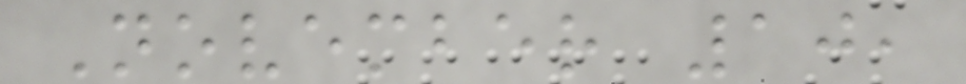November 10,
